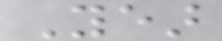Year
